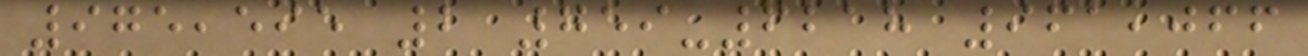975,595 2 759-6218 961,066
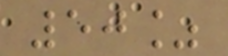50%
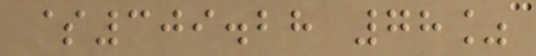$309.28 78%
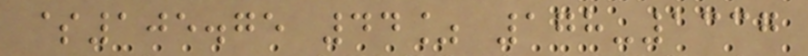$105.75 44% 178-1337
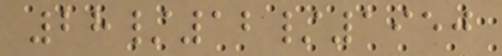28/12/1950
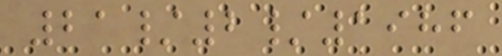21/2/1986
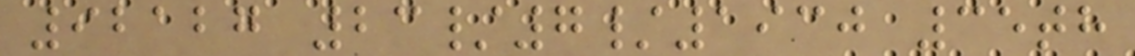92127 23/7/1930 35th
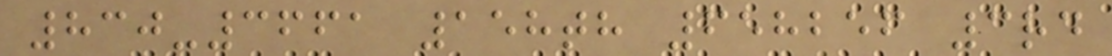830-3661 158th 658256 3rd
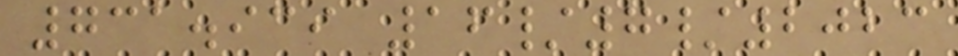731.939 16/7/2023
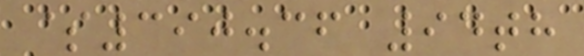$390.36 94th
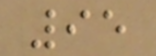95
